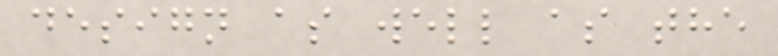design as well as the
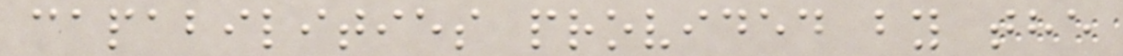capabilities provided by the
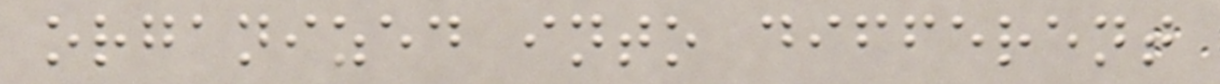organized into different
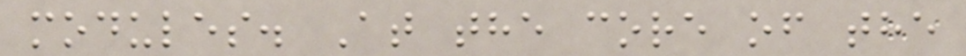modules. At the core of the
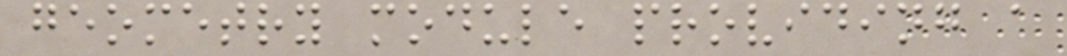geometry module providing a
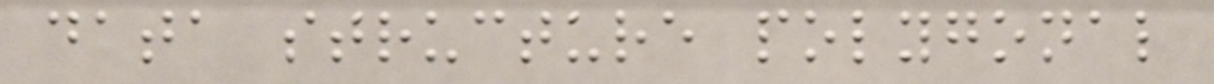data structure polygonal
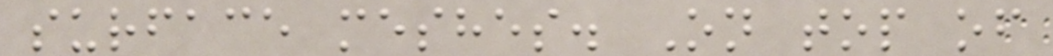surface meshes. On top of
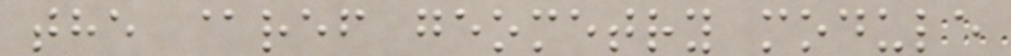the @ref geometry module
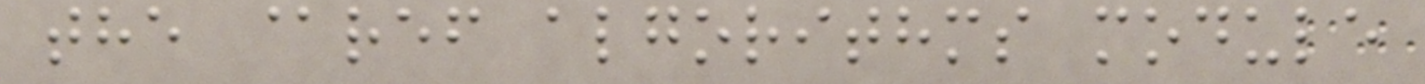the @ref algorithms module
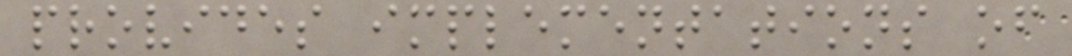provides implementations of
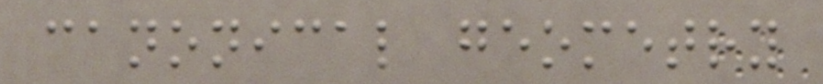canonical geometry
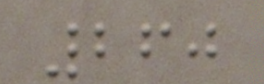260
